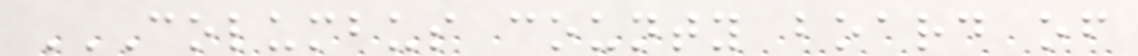COLUMBUS COUNTY BOARD OF
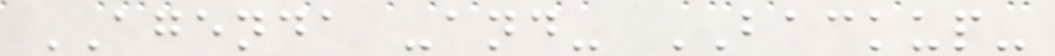AGENDA -and- BACKUP-
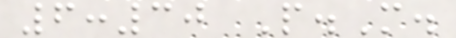6:30 P.M.
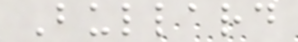Bullard
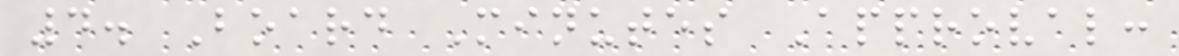4. Board Minutes Approval:
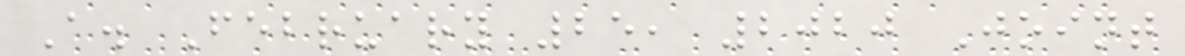A. February 25, 2020 Joint
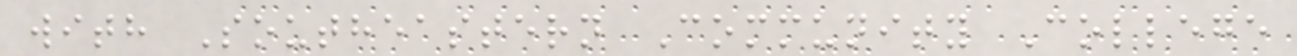with Southeastern Community College
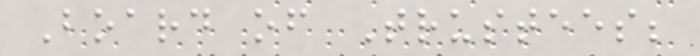Board of Trustees;
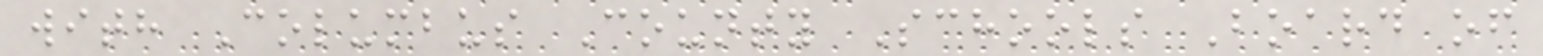with Columbus County Schools Board of
